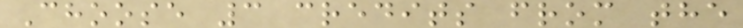Choose 3 credits from the
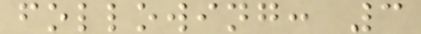following: 3
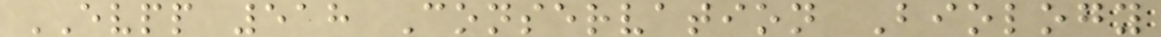EVPP 518 Conservation Biology
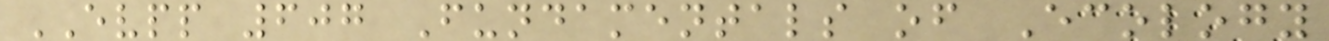EVPP 607 Fundamentals of Ecology
